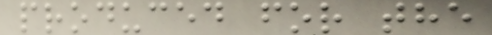produced for the
